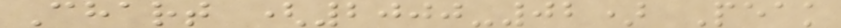Chart (2000-02) Peak
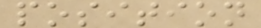position
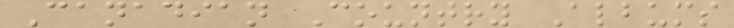Canadian Country Albums
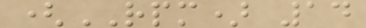(RPM) 14
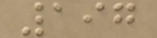197
